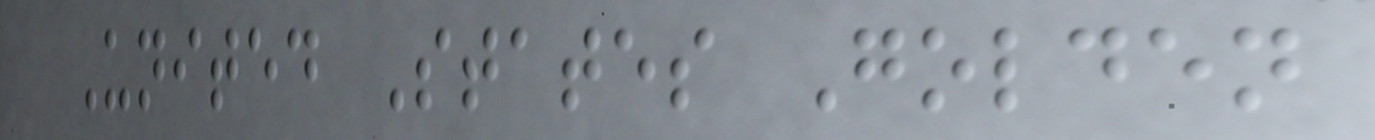United States Golden
